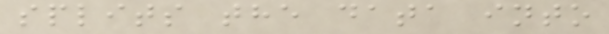splits the data into
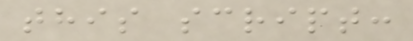this script:
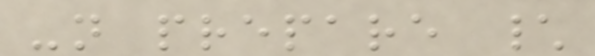-n prepare \
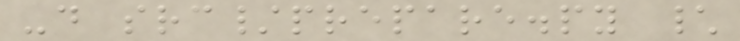-d src/prepare.py \
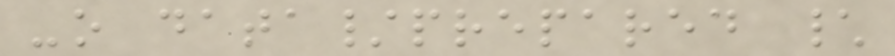-o data/prepared \
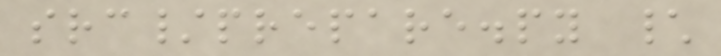src/prepare.py \
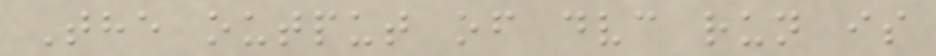The output of dvc run is
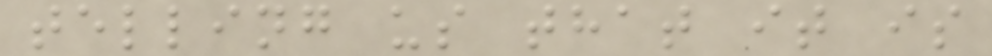telling us that it is
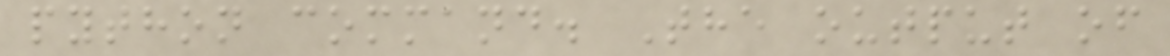python command. The output of
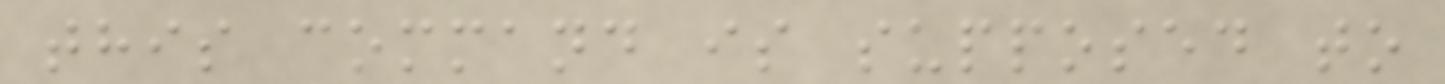this command is supposed to
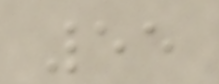55
